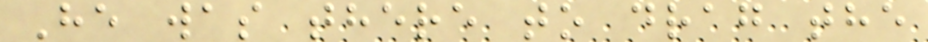He was there to drag the
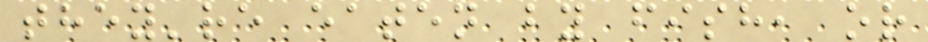they're eaten by fish, or
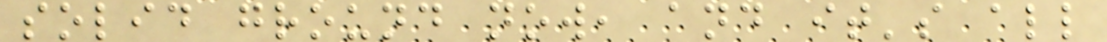solid ground now, and it's all
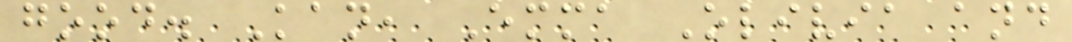good. Kan, Emma Olivia and
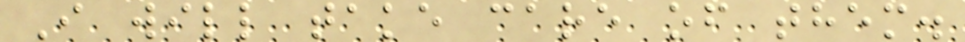I will take care of them.
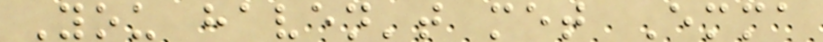You haven't met Emma
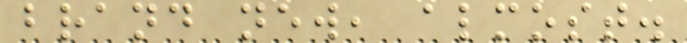brand new, almost.
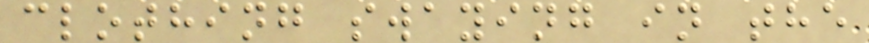clothing swaying in the
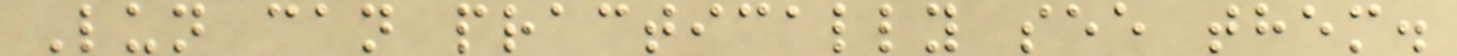Lun can practically see them.
